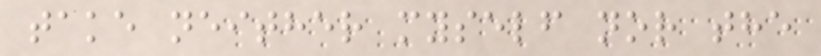take neither myself nor the
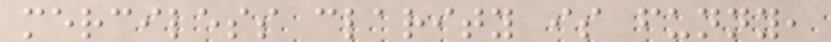merciless clarity is funny,
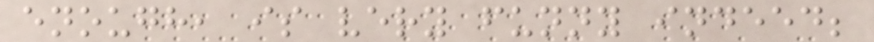enough, is very funny indeed;
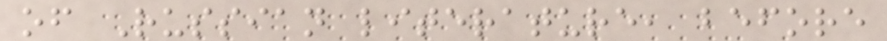of Russian literature, before
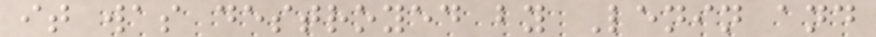it was destroyed by Lenin and
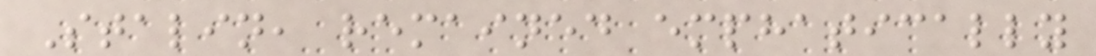Stalin, remained emphatically
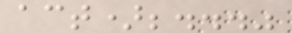act);..."
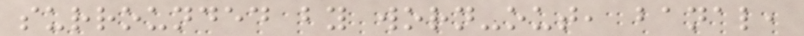surrounded by worn-out, banal,
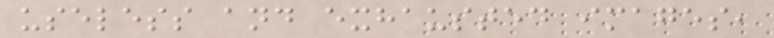useless and exhausted images,
